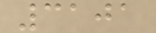3101
